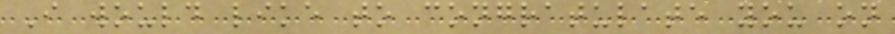I would like to congratulate you on
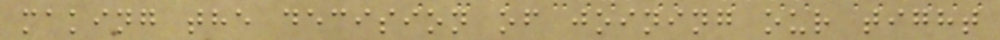making the decision of joining our tight
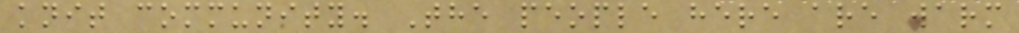knit community. The people here are warm
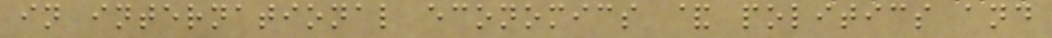in international economics & politics and
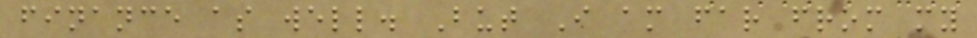finance as well. But I am far from my
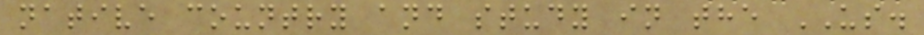native country and study in the US.
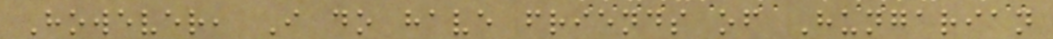However, I do have friends of Hungarian
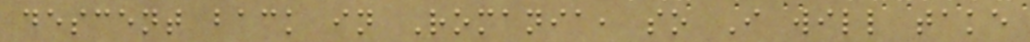descent back in Romania, so I will take
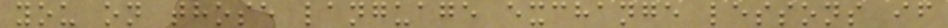you on those language exchange lessons if
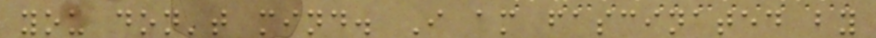you don't mind. I am fascinated by
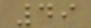49
